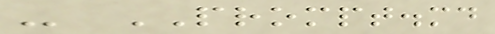- PROMPT.md
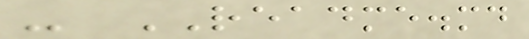- README.md
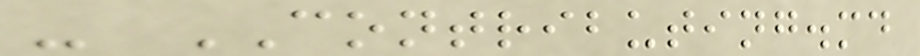- CONTRIBUTING.md
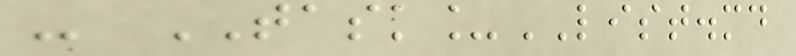- TASK_LIST.md
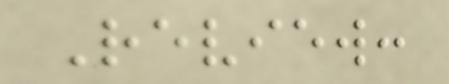Review:
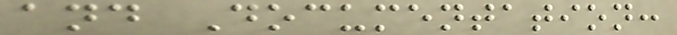and Documentation:
